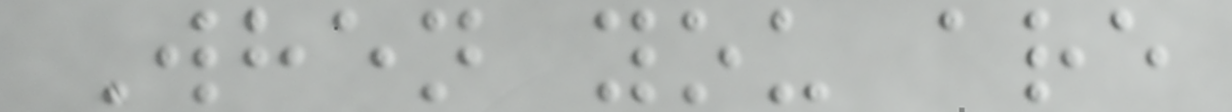When you are
